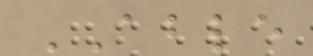ABLE
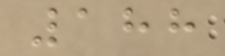188
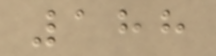188
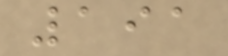191
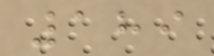189
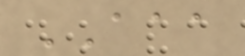AAA
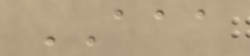AAA
